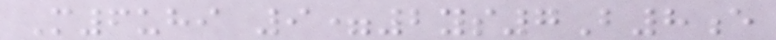M6uhi 9=2ys7B8e
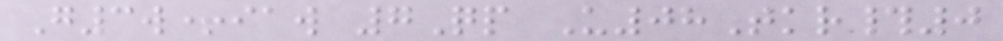G3w+iaw 7Qp U08Tkr#0
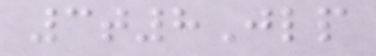3t8Jlp
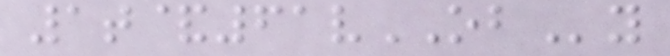1t&61vOBy
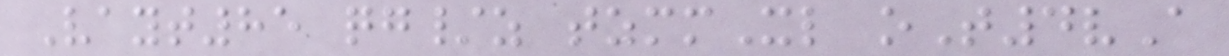Vayt85 qg/z tzmmXl oT4vA
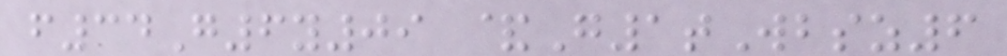f34G6y09 &G1tWbsz6
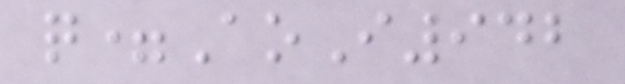q=AoI942
